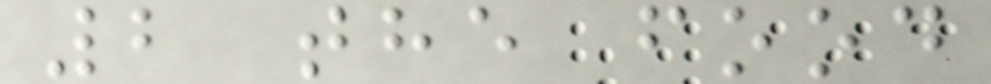2 the food
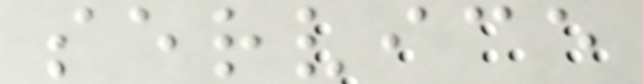service
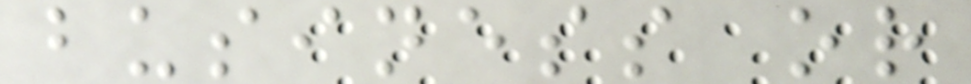business or
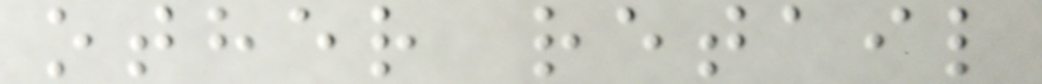other retail
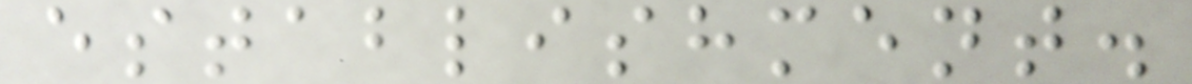establishment.
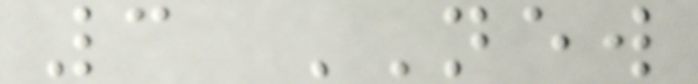3 NEW
